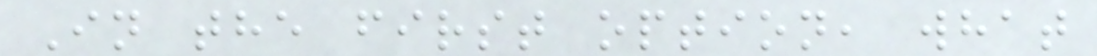In the first option, what
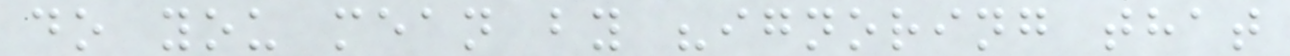do you mean by "ignoring that
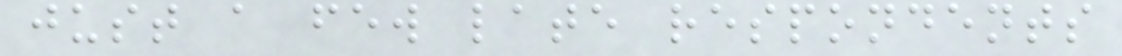just a few late respondents
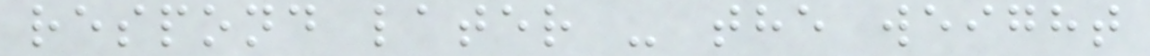respond later - the weight
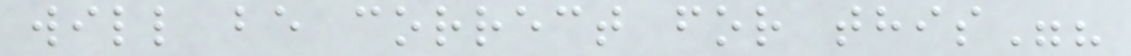will be correct for this"?
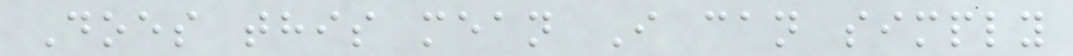Does this mean I can simply
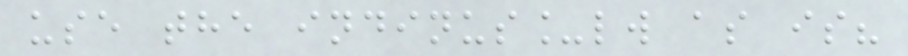use the indinus_lw as is?
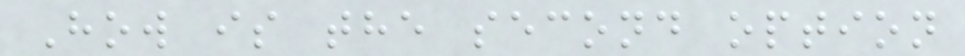How is the second option
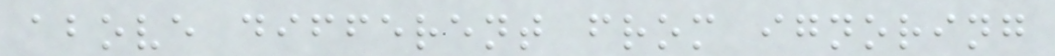above different from ignoring
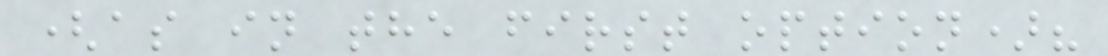(as in the first option)?
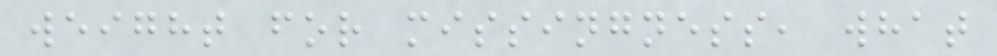weight for missingness, what
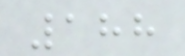188
